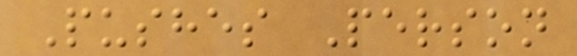Pushes Person
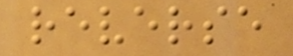reverse
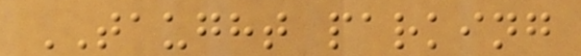TAUGHT parking
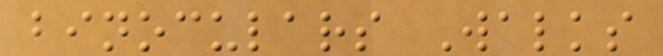binoculars Walks
